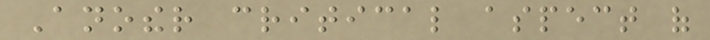Another critical aspect of
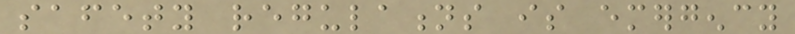safety regulations is emergency
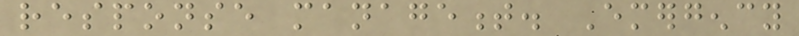response management. Emergency
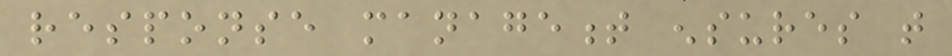response management ensures that
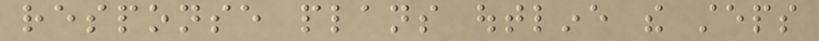response plans outline the steps
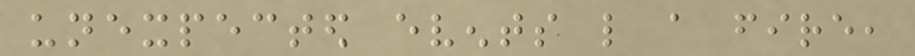unexpected events like a fire,
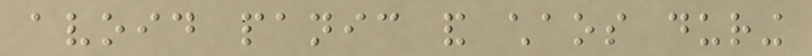avoid panic and chaos during
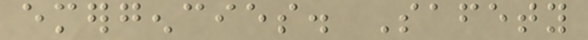emergencies. Safety
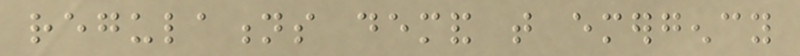regulations demand that emergency
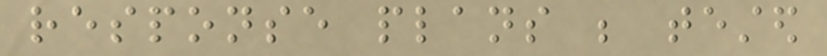response plans be tested
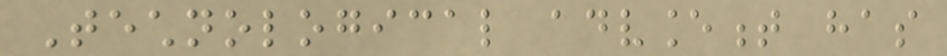Technological advancement has
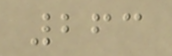263
